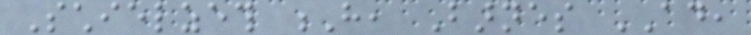Schielzeth H, Barnes AD,
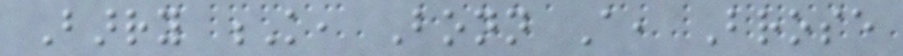Barry K, Bonn A, Brose
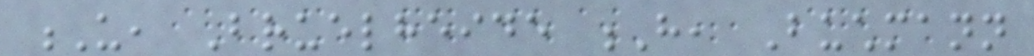U, Bruelheide H, Buchmann
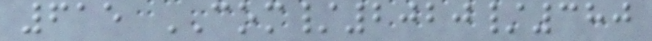615 COM/2020/380
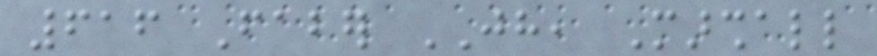616 Faber JH, Marshall
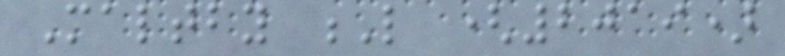Maltby L (2019)
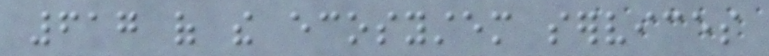617 of the ecosystem services
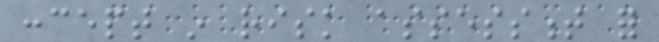concept in risk assessment for
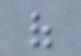of
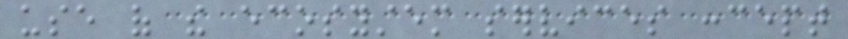use of the ecosystem services concept
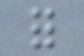for
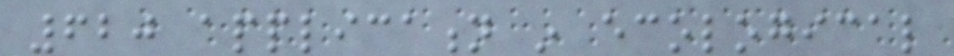620 application in ecological
